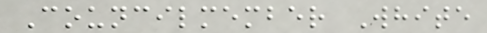Councilmember White
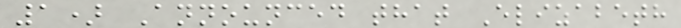1) Announced that Elizabeth
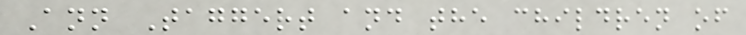Ann Taggert and the children of
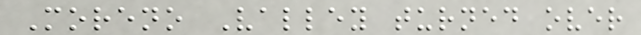Moreno Valley turned over
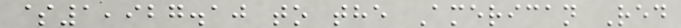$1,927.10 to the American Red
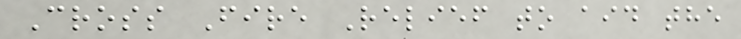Cross Fire Relief to aid the
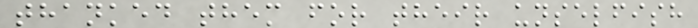thanked them for their unselfish
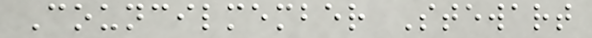Councilmember Stewart
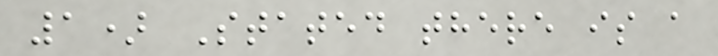1) Stated there is a
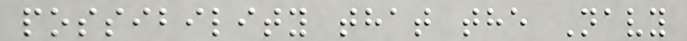possibility that the Navy
